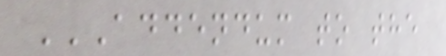ADDENDUM TO THE
